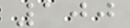100
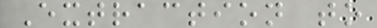Extraction to
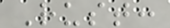Rust:
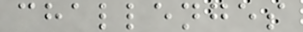challenges
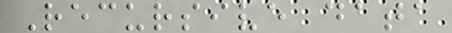Recursive data
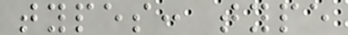types: type
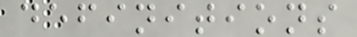definitions
